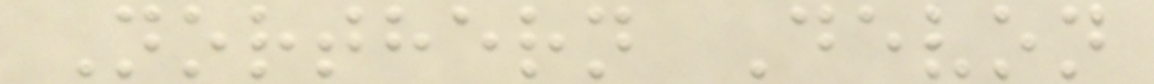Northern Devon
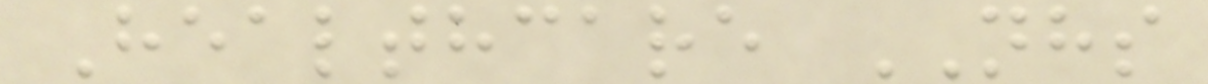Healthcare NHS
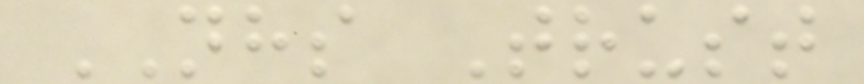NHS Trust
